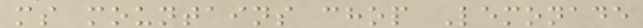ms mountains chop Lemonade
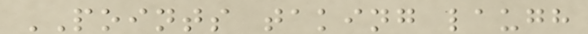POINTS taking laugh
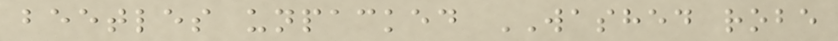beetles unpacked WASHED robe
